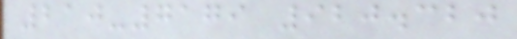210-7179 920.320
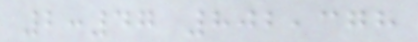2:47 802,378
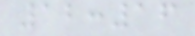12:16
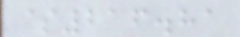$216.81
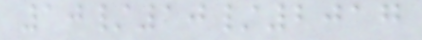10/10/2017
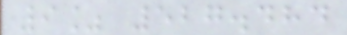9% 527.484
